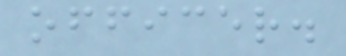officer.
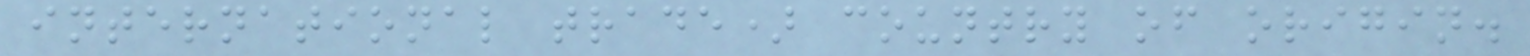international trade) country of origin.
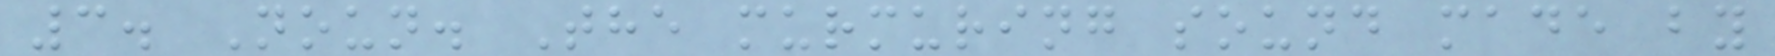3. Noun. The murmuring sound made by
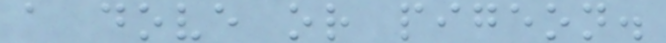a dove or pigeon.
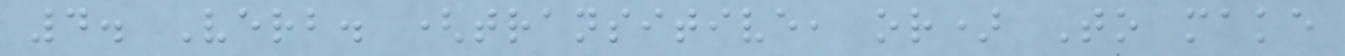4. Verb. (transitive, or) To make
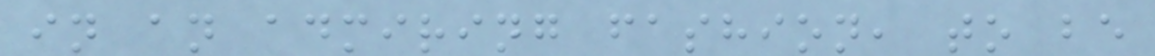in an admiring fashion, to be
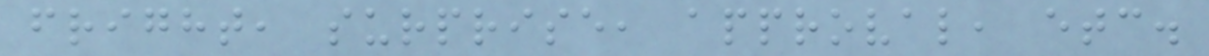fright, surprise, approval, etc.
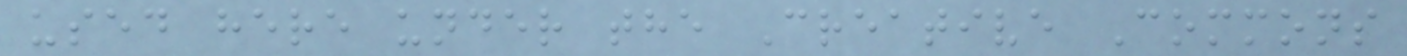used here under the Creative Commons
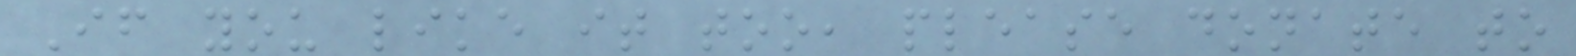If you like it too, please donate to
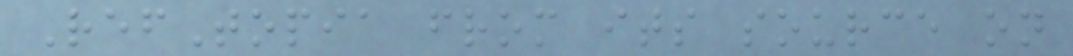RefTopia from its source on
